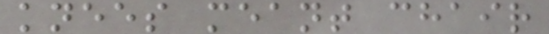knees meant chair
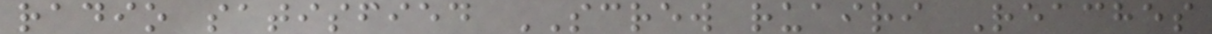radio satisfied SCREW ruairi Reaches
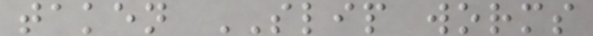taken SLIP worms
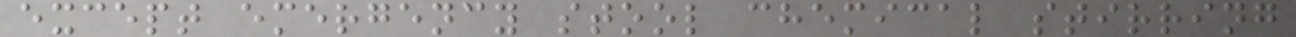except emergency stool chemical stirring
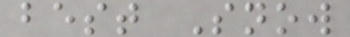best Snow
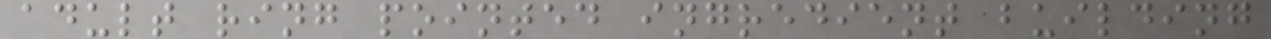adult ring pointed ingredient building
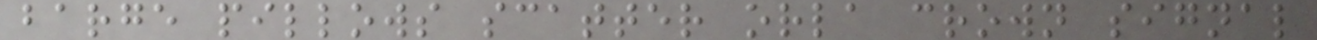barge pillows scatter orla crown signal
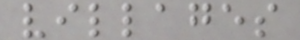villages
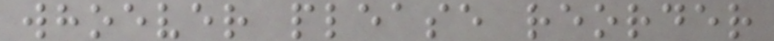whoever please reorder
